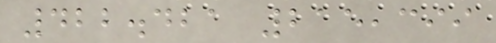422.421 215,399
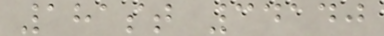181st 34140
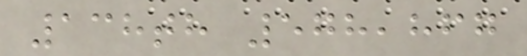138th 578,867
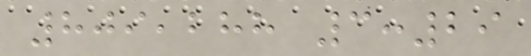809,288 3:29
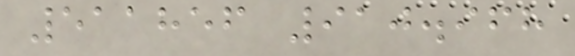511856 910.968
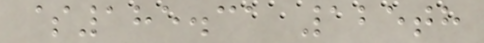$185.31 125th
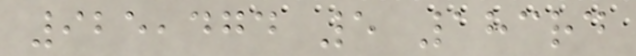925,474 5 183rd
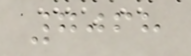7068
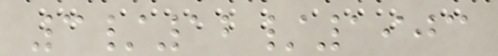3/12/1903
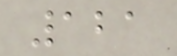121
